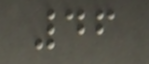46
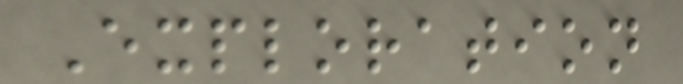Exploration
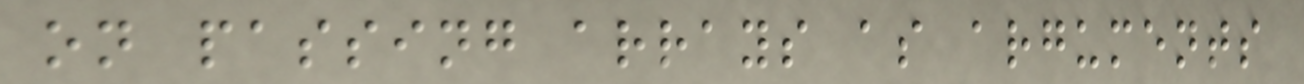on passing arrays as arguments
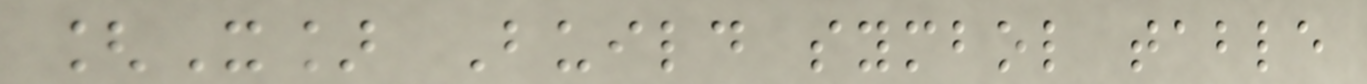[X] Build symbol table
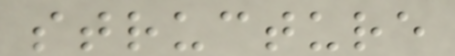structure
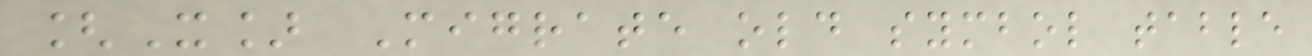[X] Migrate old symbol table
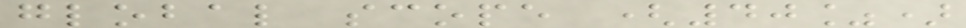global scope (40%)
